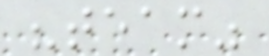"team"
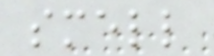smell
